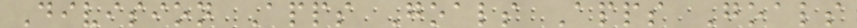Division Apps Goals Apps Goals
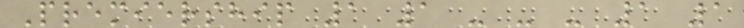Premiership 1 1 - - - 1 1
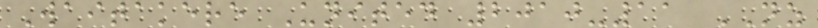Waitakere United 2010-11 NZ
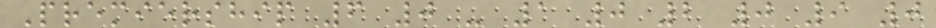Premiership 6 0 - 1 0 2 0 9 0
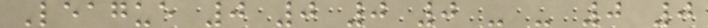League 0 0 0 0 - - 0 0
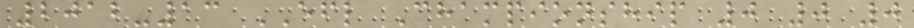2012-13 EFL Championship 0 0 0
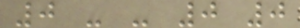0 - - 0 0
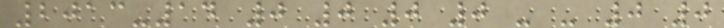2013-14 0 0 0 0 - - 0 0
